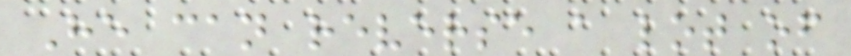He can reverse a lot of
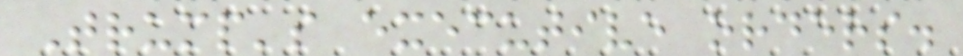Trump's executive orders.
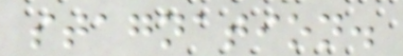stagnation.
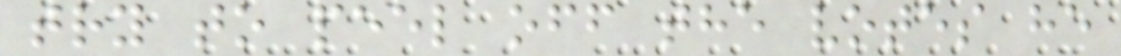try to peel off the votes he
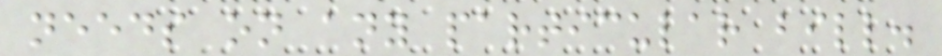needs on any particular bill.
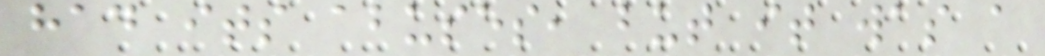had its abuses, but it was a
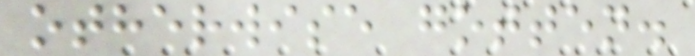otherwise gotten.
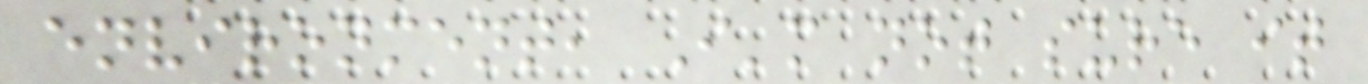environment, I'm not sure it
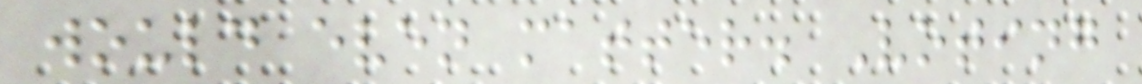would even matter. Voting
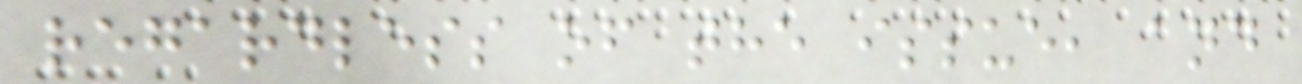regardless of the issue, and
